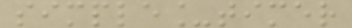simple_timer
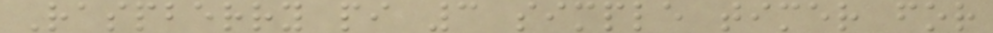Raspberry pi 3 simple timer for
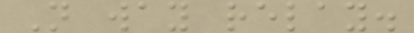N way relay.
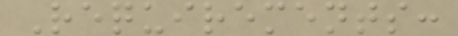Requirements:
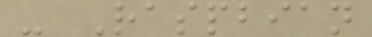- Raspbian
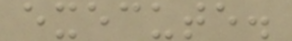execute.
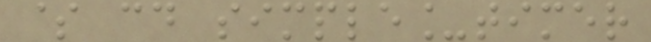$ cd simple_timer
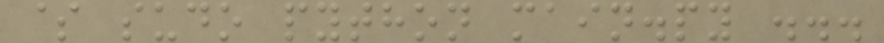$ sudo python main.py ...
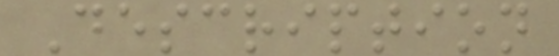Description
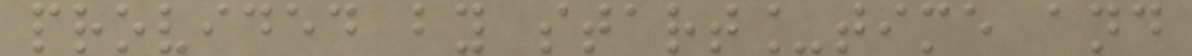provided by start_time and
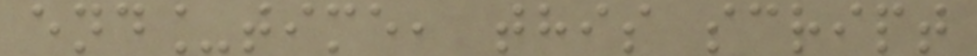end_time, this script
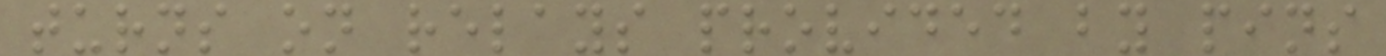turns on relays provided by pins
